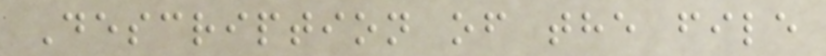Description of the file
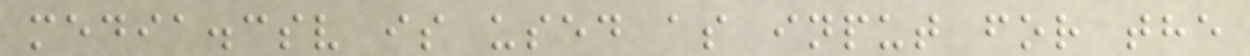media.csv is used as input for the
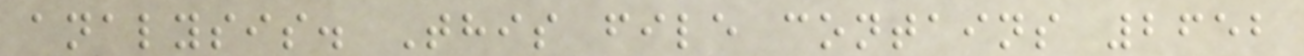analysis. This file contains 2652
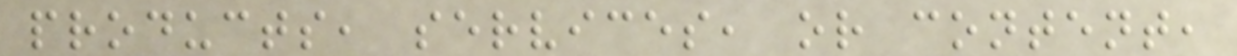products, services, or content,
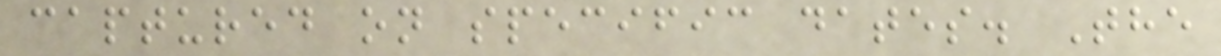captured on specific dates. The
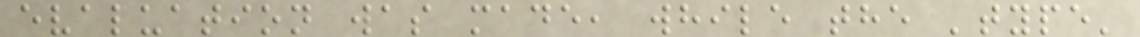evaluation was made, while the 'type'
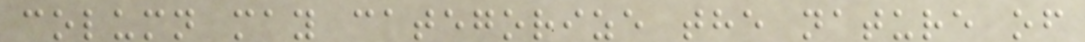column may categorize the nature of
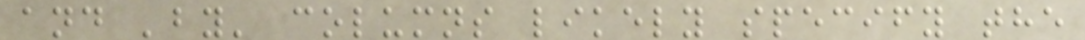and 'by' columns likely specify the
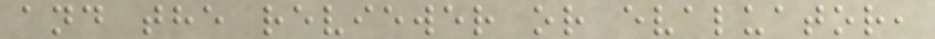and the reviewer or evaluator,
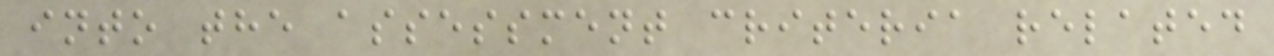into the assessment criteria related
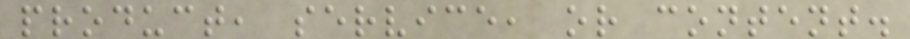product, service, or content.
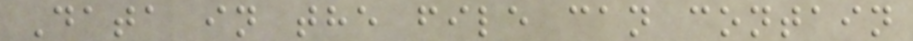Data in the file can contain
